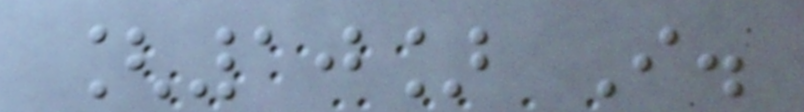[10] I.
